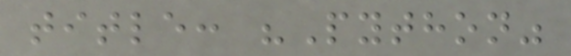title: "Python"
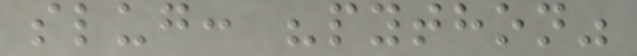slug: "python"
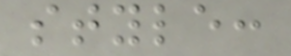style:
